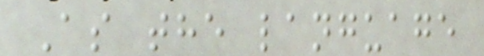As the language
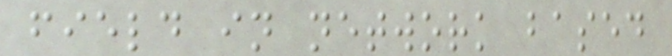field in network based
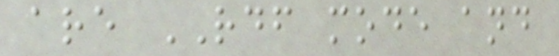are RDF mode and
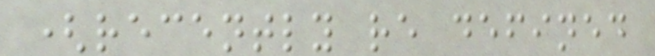(recently re defined
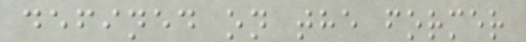defined on the former
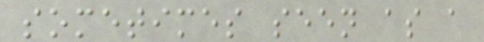sometimes seen as a
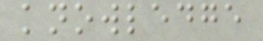knowledge
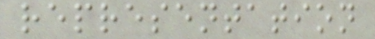representation
